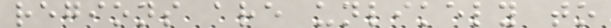regions are unlikely to
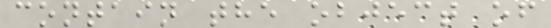contain the object of
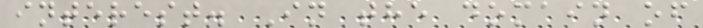interest. In the domain of
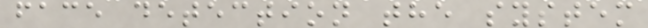face detection the system
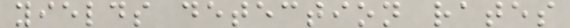yields detection rates
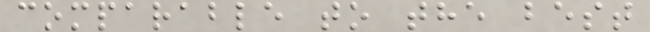comparable to the best
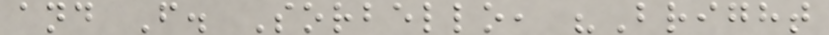and F. Sorbello, "Bright
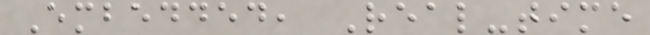Embedded, Real-time
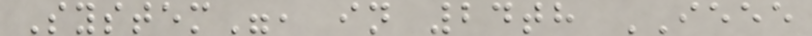System", in 24th IEEE
